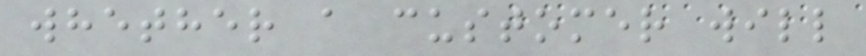whether a customer will
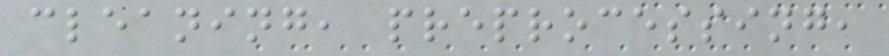cleaning, preprocessing,
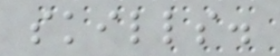skills.
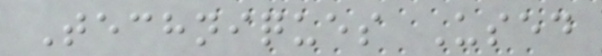Techniques Used
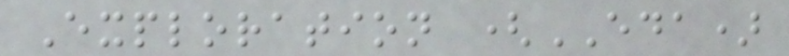Exploration (EDA)
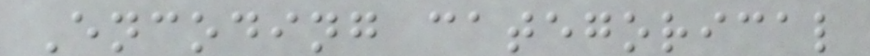Encoding categorical
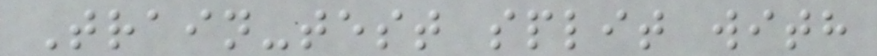Train-test split with
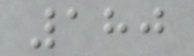180
